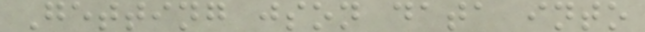Getting json data into
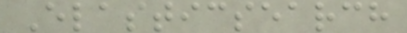Elasticsearch
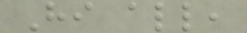Hi all,
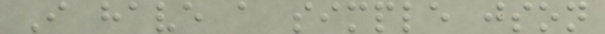I have a simple json
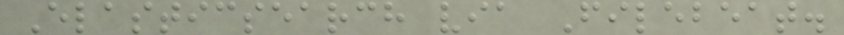Elasticsearch via Filebeat.
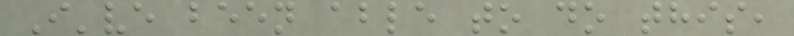I've been able to do this,
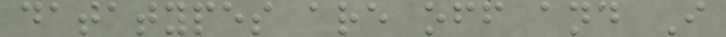datatypes are off and I
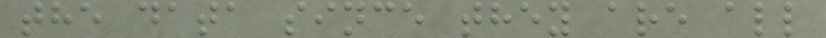the data since they are all
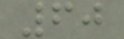60
